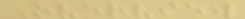Overview
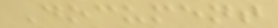Document
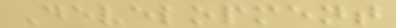Development
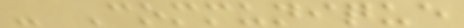- Communique
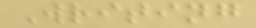Writing
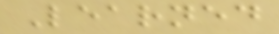Learned
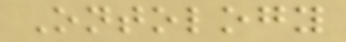Ontology
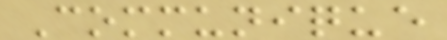Communique
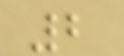2
